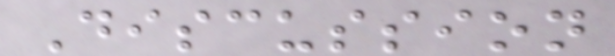Discussion
